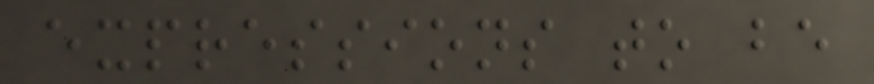expressions to be
